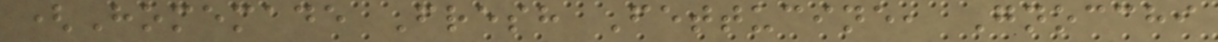(Homemade Fresh Fettucine, Gnocchi
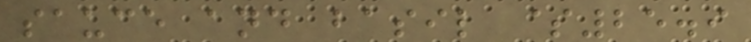sauce and basil $25.9
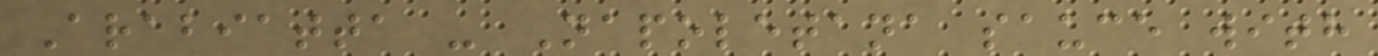Arabiatta - Napoletana sauce with
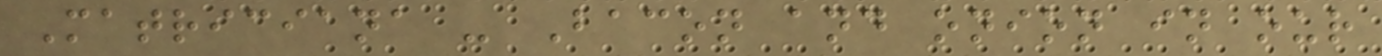Matriciana - Bacon and onion in our
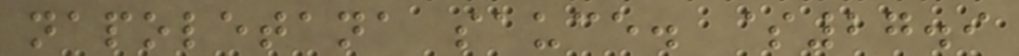napoletana sauce. $27.9
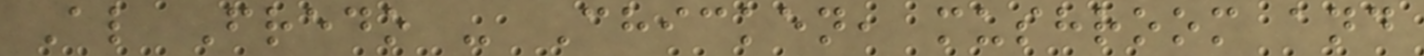Al Fredo - Chicken, mushroom and
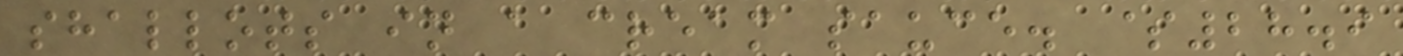shallots in a cream sauce. $28.9
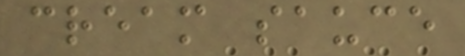cream sauce
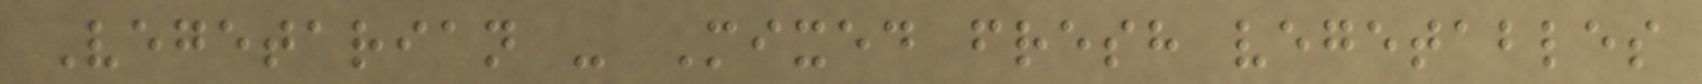Vegetarian - Mixed fresh vegetables
